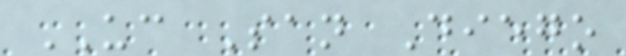UC San Diego
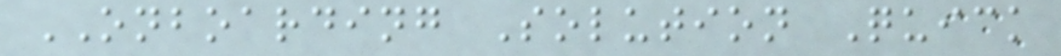ONBOARDING Solution Quick
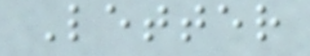Letter
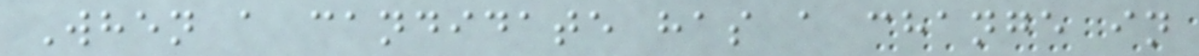When a candidate has a change in
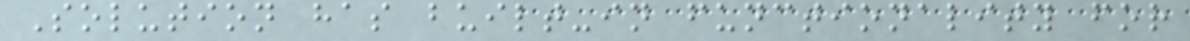Solution has built-in functionality for
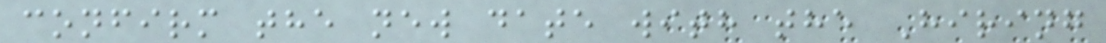confirm the new date with the Hiring
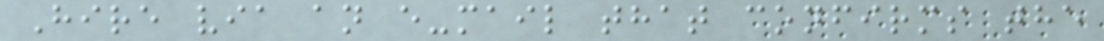Hire via an e-mail that confirms the
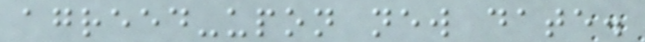agreed-upon new date.
